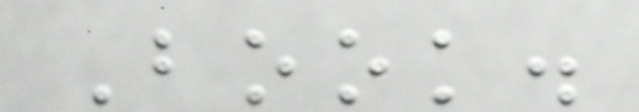Book.
